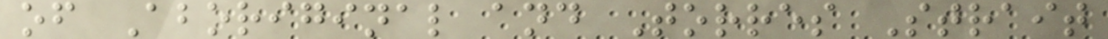of Aboriginal and Torres Strait
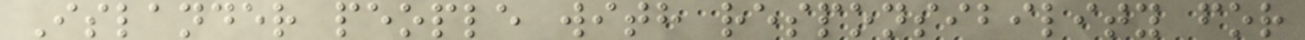Islander people with responsibility for
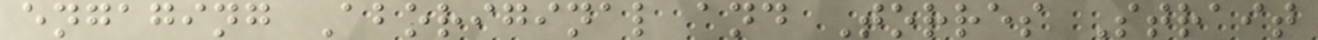engaging Aboriginal and Torres Strait
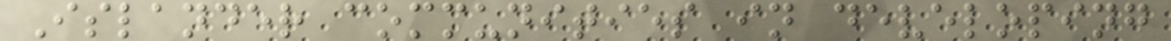Islander communities in developing
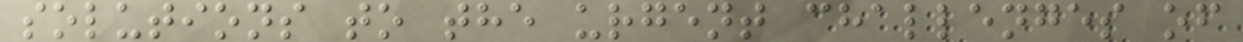solutions to the urgent challenges of
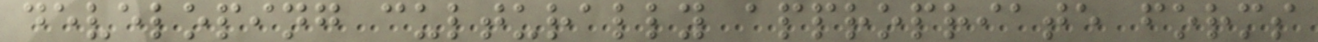developing culturally appropriate forms
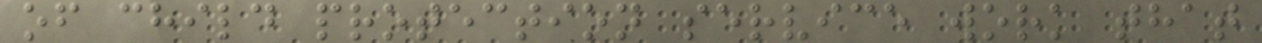of child protection service work that
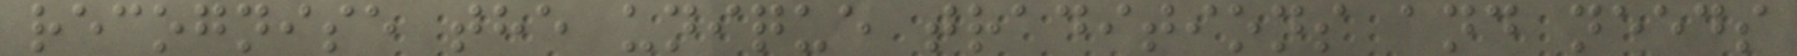recognise the unique traditions and needs
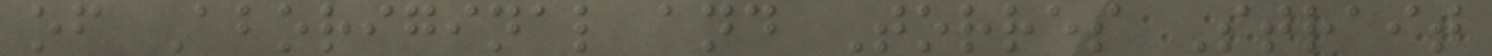of Aboriginal and Torres Strait
